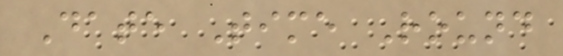Date Time Round
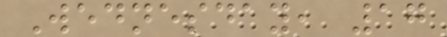Wednesday, 17
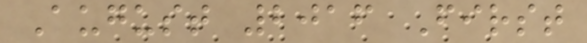August 2016 First
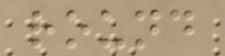round
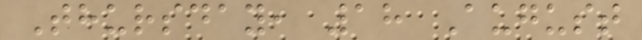Thursday, 18 August
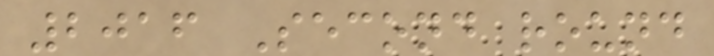2016 Second round
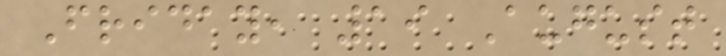Friday, 19 August
